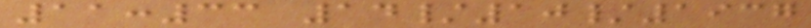11:33 14/10/1937
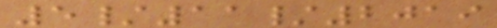5/11/2019
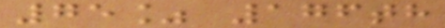75% 176th
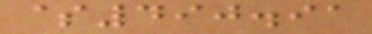$490.91
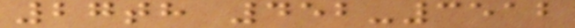27th 452-3512
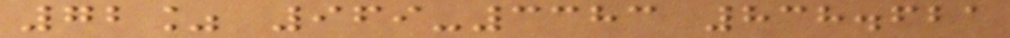72% 969-3383 838.621
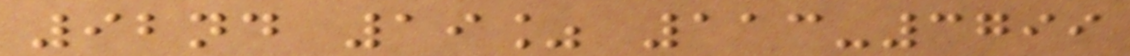92nd 19% 113-3799
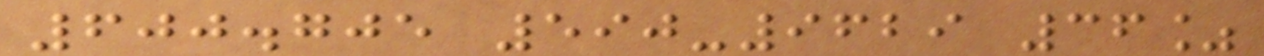600.705 590-9629 36%
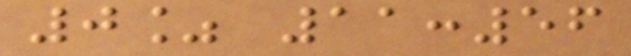0% 11:56
